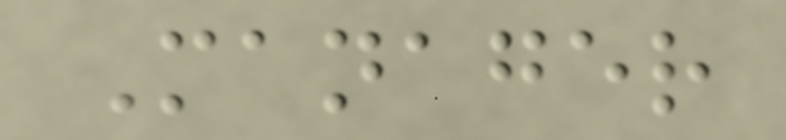Manager
